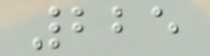225
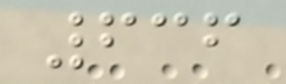636
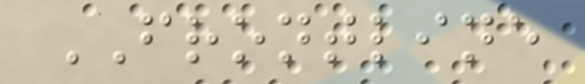FRONTLINE
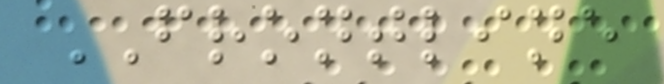FRONTLINE
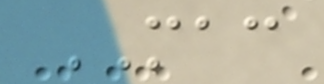MAC
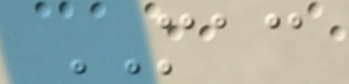MAC
